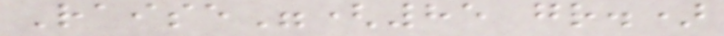Raise"(85 gr.)
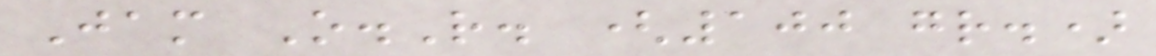Jam O.R. (100 gr.)
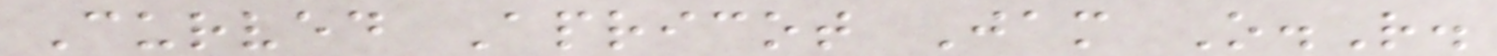Curved Apricot Jam O.R.
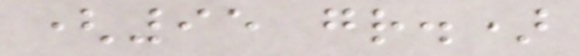(95 gr.)
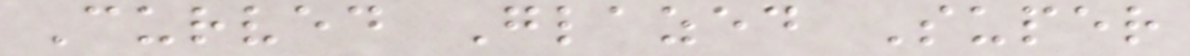Curved Glazed Super
